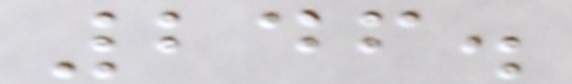246.
